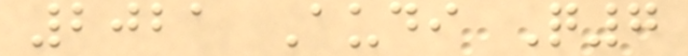2021 Audi Q7
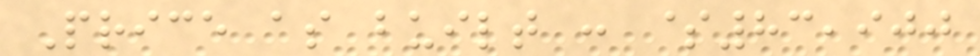Price as built : $83,900
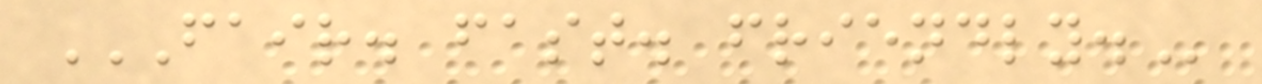FAIR. FAST. FRIENDLY.
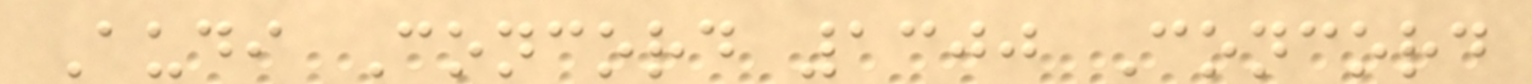Audi Concord 1300 Concord
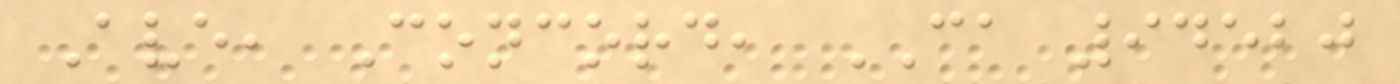Ave, Concord, CA 94520
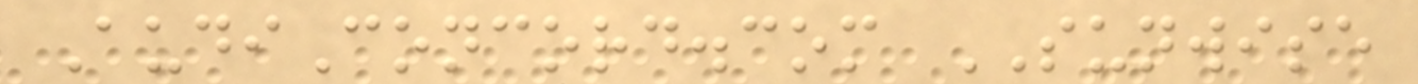AudiConcord.com SUNWISE
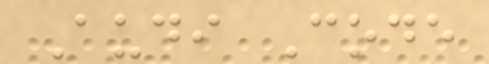Audi Code
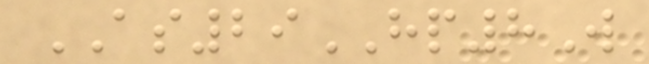AS29HP8W
